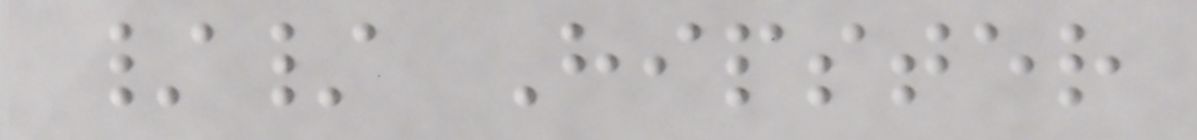// Hipster
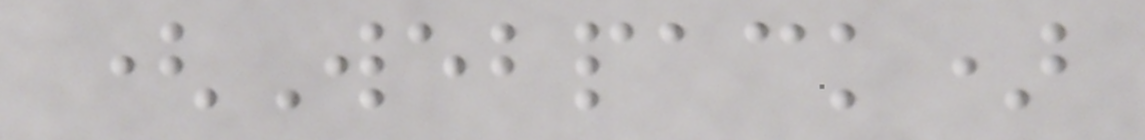(Webpack)
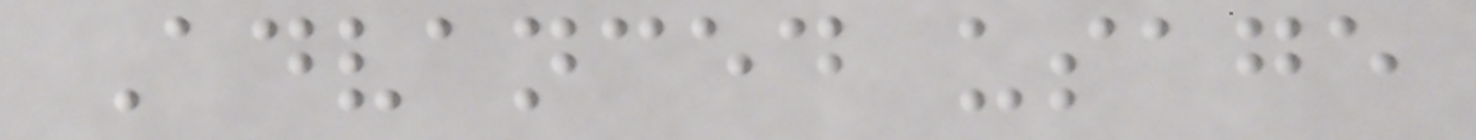Advanced usage
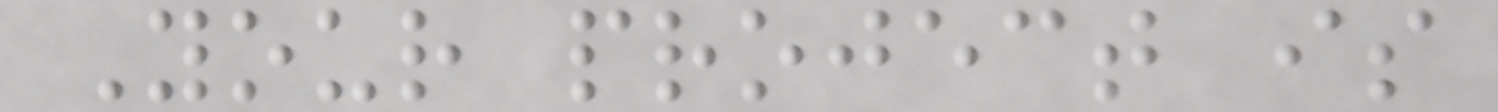Your project is
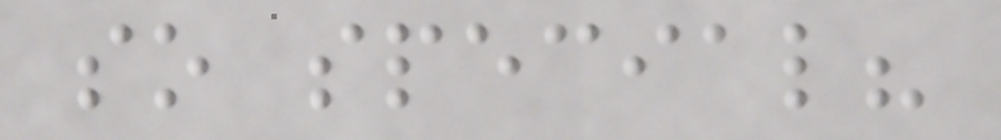so special?
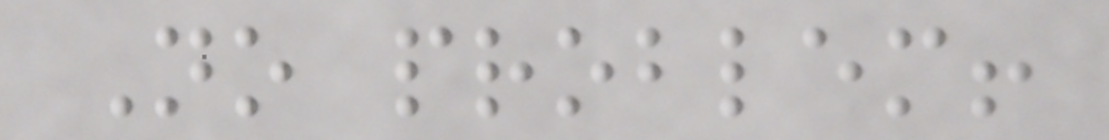No problem!
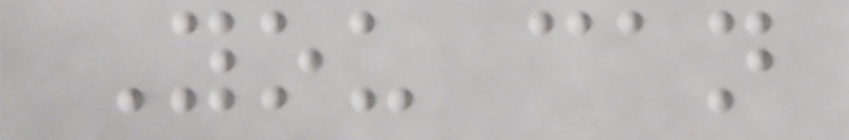You can
